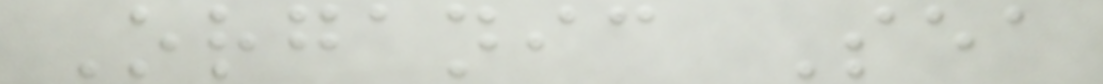Organic Sea
